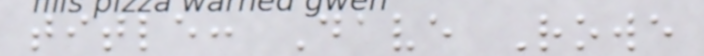title: Dave Rowe
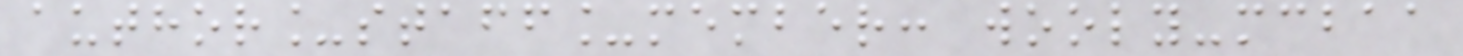author_staff_member: wooly-mcbaa
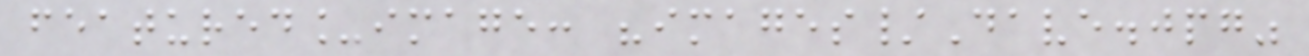featured_image: "images/Dave.jpg"
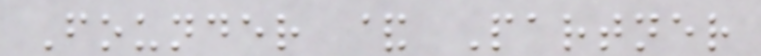Founder & Partner
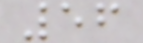56
